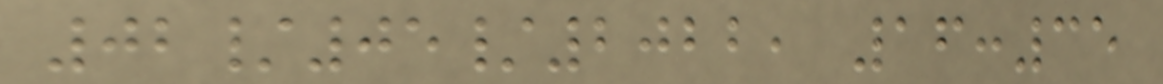02/05/2022, 16:35
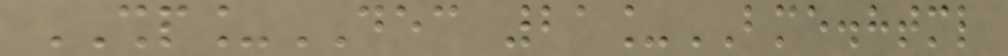SHP_DEC 21_BME.html
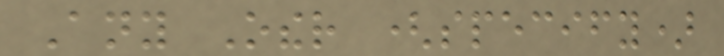Any Other (specify)
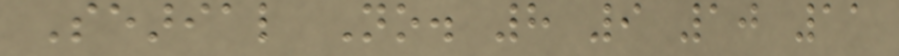Searial No. 8 9 10 11
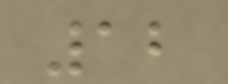12
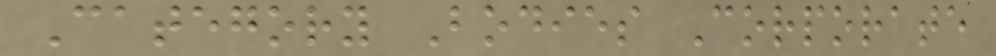Category Bodies Corporate
